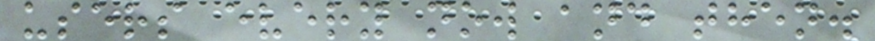users every now and then.
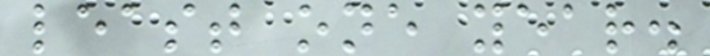least one year.
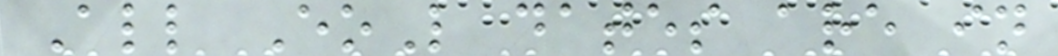All EoL dates are in
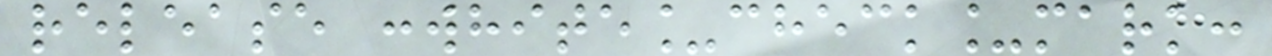release :white_check_mark:
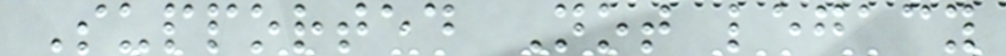Supported Not legacy
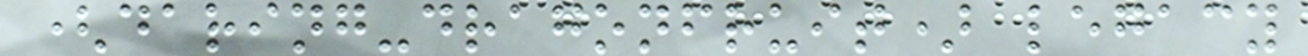(daring-dragonfruit) legacy
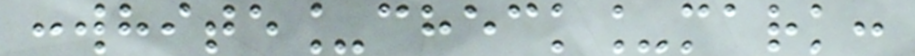:white_check_mark:
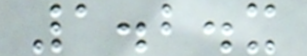1.2.x
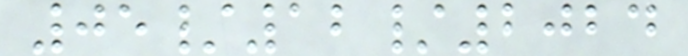05/12/2024
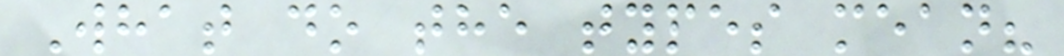What do the types mean?
